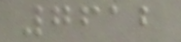7612
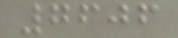7606
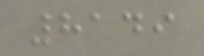8149
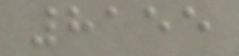8155
